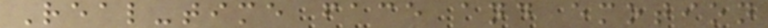Real-time face and emotion
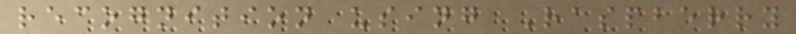recognition using Raspberry
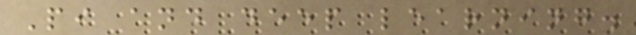Pi and deep learning.
